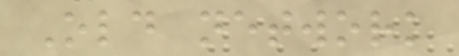Old network
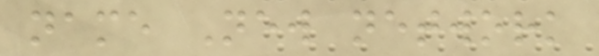name New network
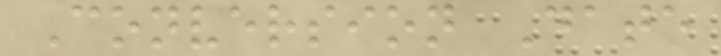Conversion Date
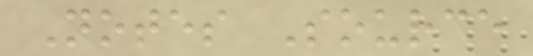Notes Source
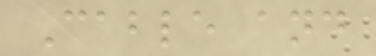Cable and
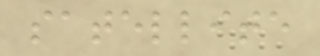satellite
